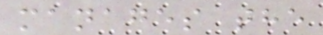manages the
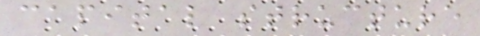capital structure
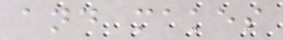and makes
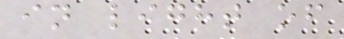in light of
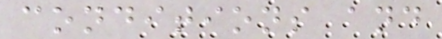conditions and
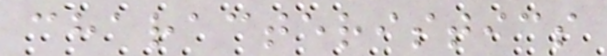characteristics
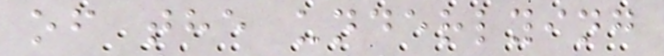of the underlying
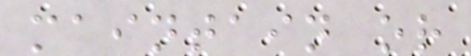maintain or
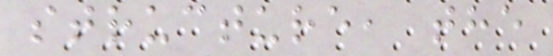structure, the
